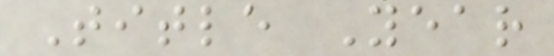Title Year
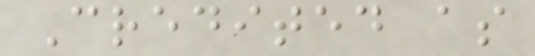Credited as
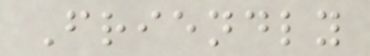Friendly
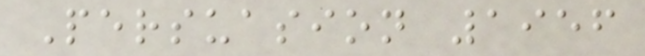Persuasion 1956
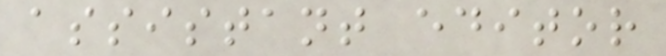assistant editor
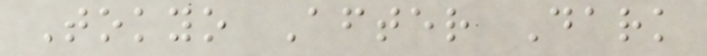Tokyo After Dark
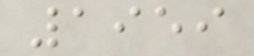1959
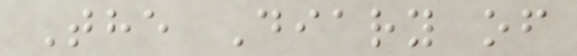The Diary of
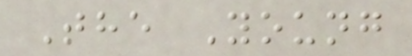The Young
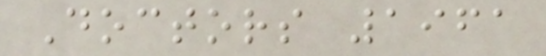Doctors 1961
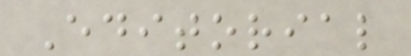Editorial
